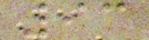93
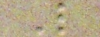L
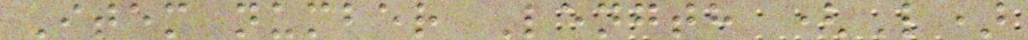Item number Length (L)
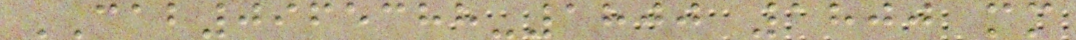CAB0965388-1800 1800 mm
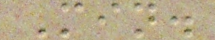Min.
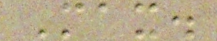Max.
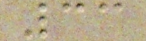33
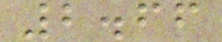2.66
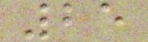25
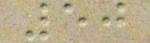50
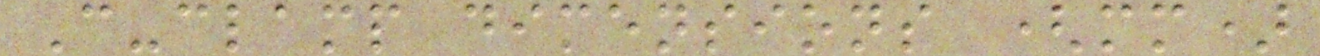C-clamp dimensions (mm)
